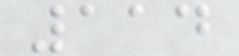114
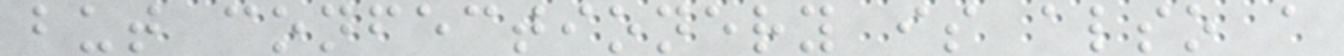but confectionery is also a
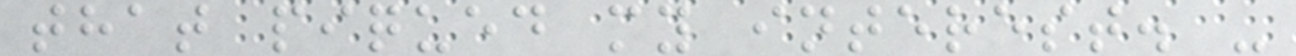that piqued my interest. -
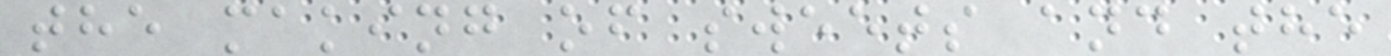the making of sweets and the
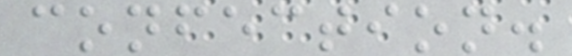confection.
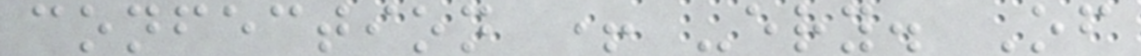confection + -ery. Of
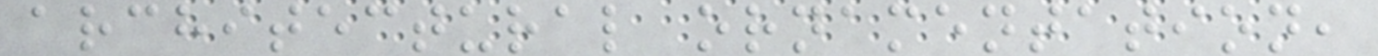architectural ornamentation,
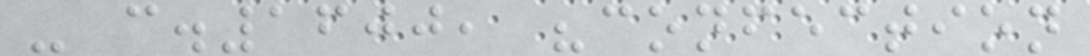- c.1600, "confection
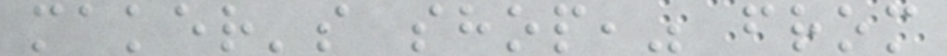maker's shop," from
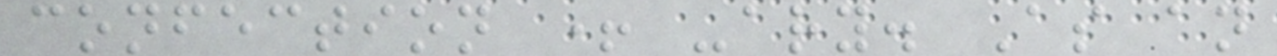confection + -ary. As an
